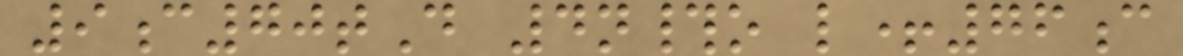9c70tD 4n#o l+76c
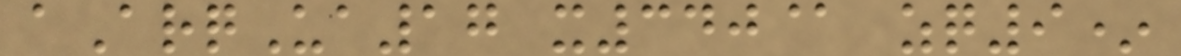aArqUa17 x340@ zq9*
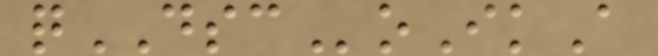qDSCoIkA
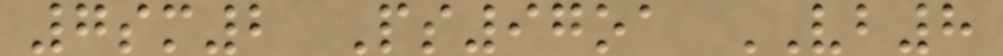7sm2 Ps97oa VB8
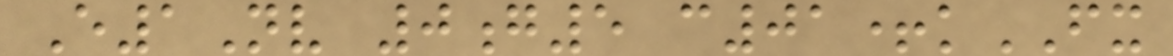E1Nv 0g5 c01+kFX
